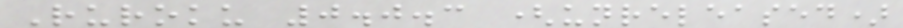Ruroku 0.0.3 (unreleased)
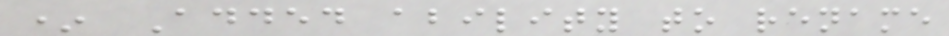* Added ability to rename
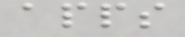apps
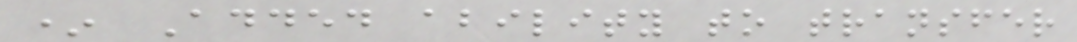* Added ability to transfer
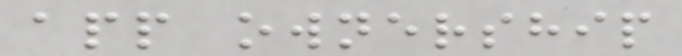app ownership
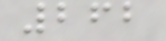262
